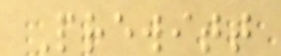Prewitt
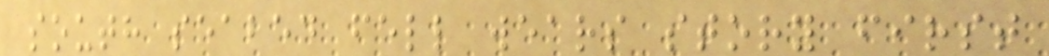south seabed fell wears story first
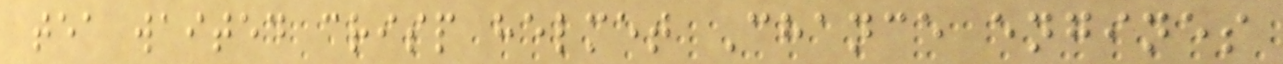tea waited crisp helmet Chance engines
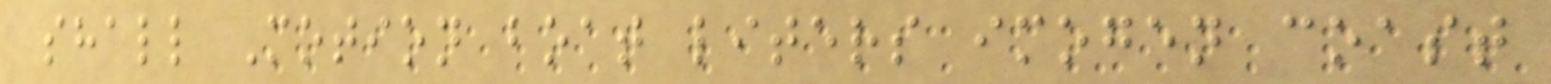shall Motion boat liters imogen coast
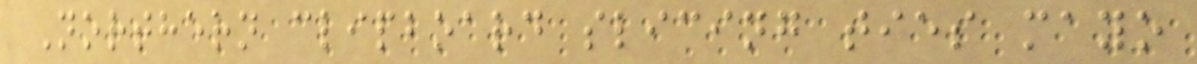Northern clipboard slicing ties mayo
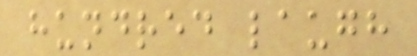hundred laugh
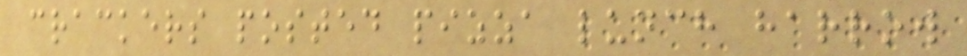crackers posted pizza lunch harrow
